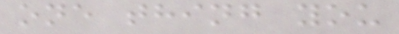one thing you
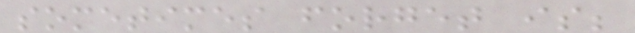sometimes forget is;
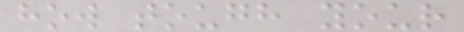how tough your
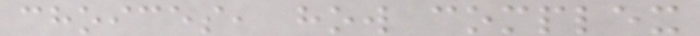choices, how complex
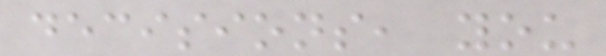decisions, you
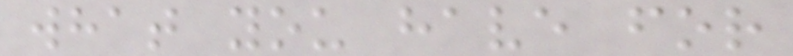what you have for
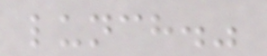lunch."
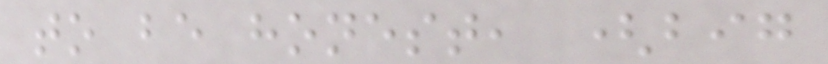to be honest, (big
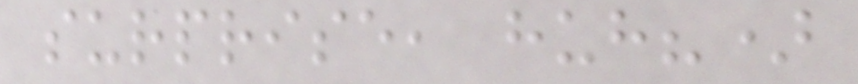surprise, huh?)
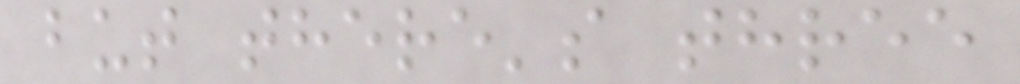but there's three
